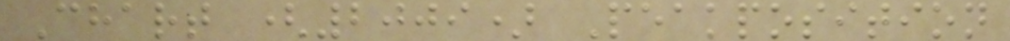Chart (2009) Peakposition
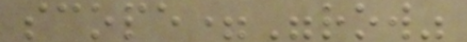scope="row"
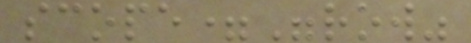scope="row"
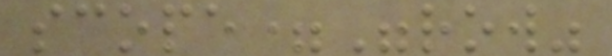scope="row"
